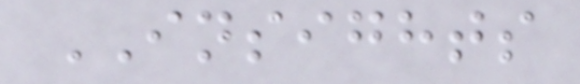INSIGHTS
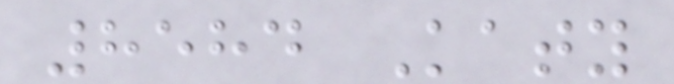8584 Katy
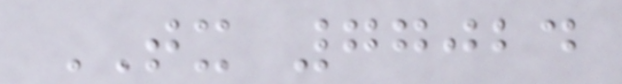TX 77024
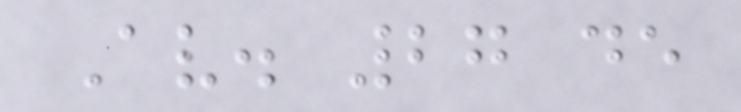Av. 27 de
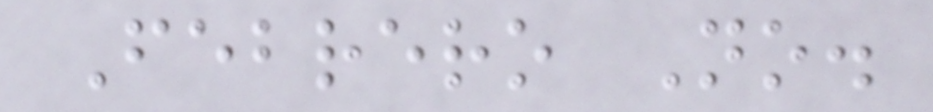Febrero No.
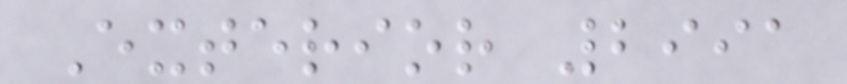Exterior 2991
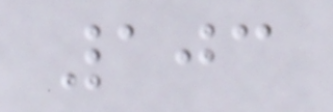103
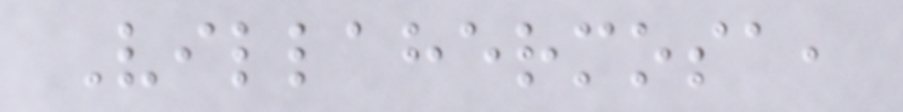Villahermosa,
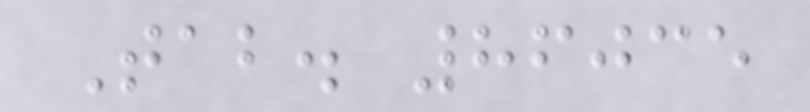Tab. 86035
